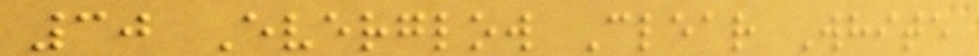30 Everglow Clear White
